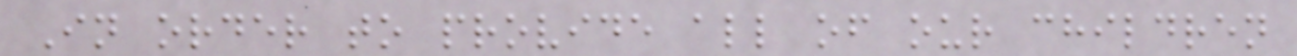In order to provide all of our children
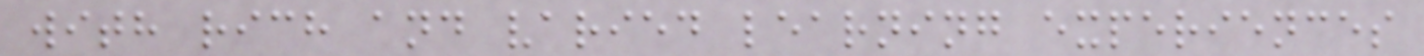with rich and varied learning experiences
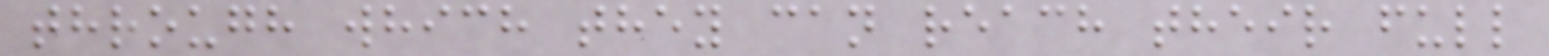through which they can reach their full
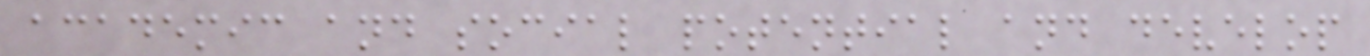academic and social potential and develop
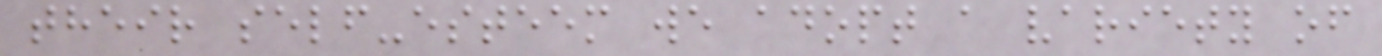their self-esteem we adopt a variety of
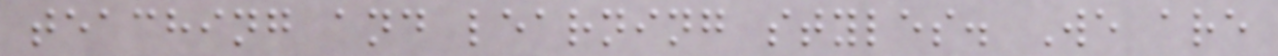teaching and learning styles. We are
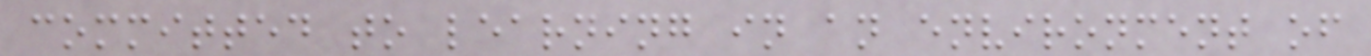committed to learning in an environment of
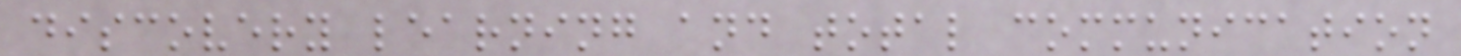discovery learning and total communication
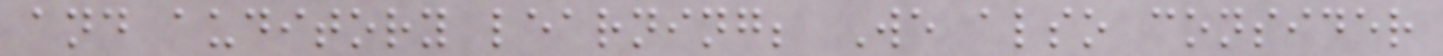and auditory learning; We also consider
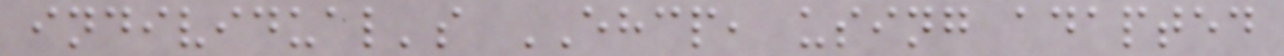individual's EHCP, using adapted
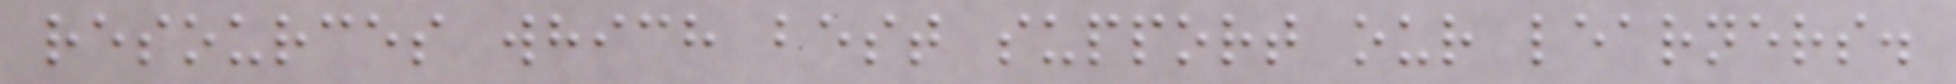resources which best support our learners.
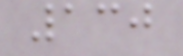130
